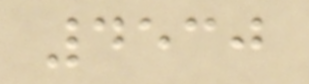4530
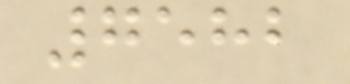7582
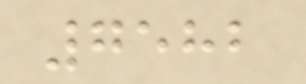7582
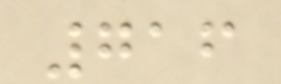716
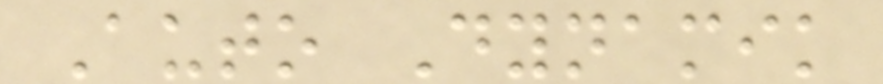Auto Dynamik
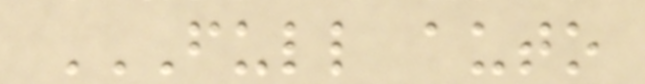FULL AUTO
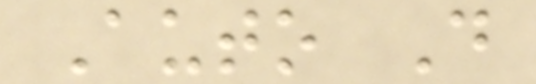Auto D
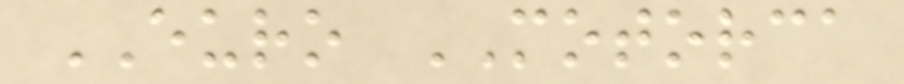EURO MOTORCA
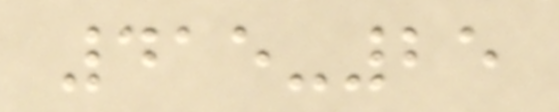415-25
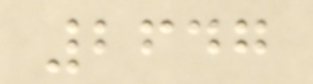2647
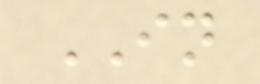IN
